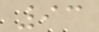93
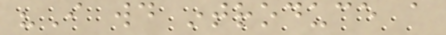"I would introduce a
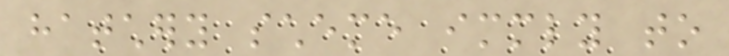hatchery scheme immediately to
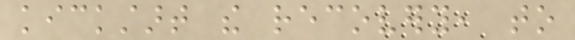kickstart the recovery, to
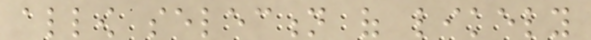allow selection of likely
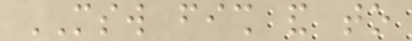MSW fish and to
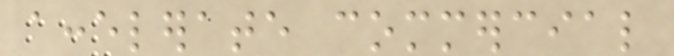accelerate commercial
